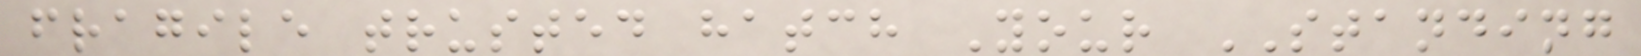fragile trusted hatch Your STANDING
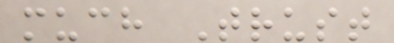much Trust
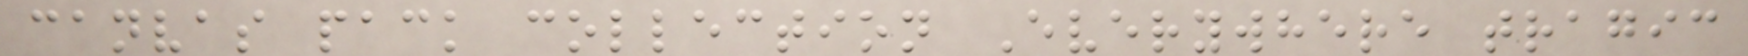canvas pack collection Everywhere tragic
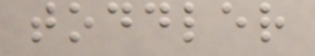toddler
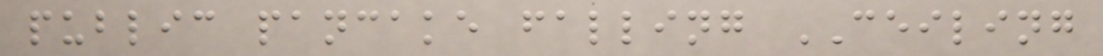public pancake falling CEILING
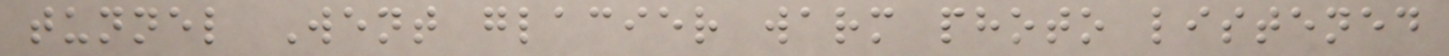tunnel Went glacier warm photo listened
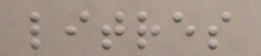litres
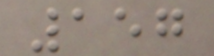157
